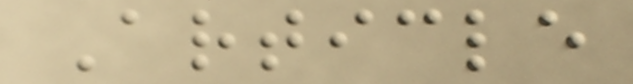Article
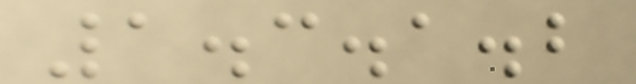1.3.1.2
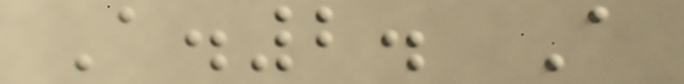A.2. A
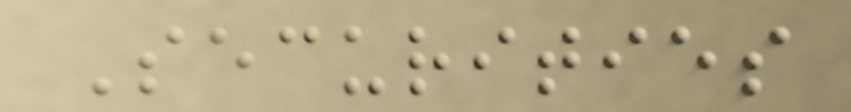Securities
